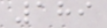189
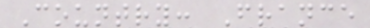Country: France
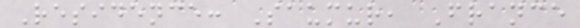Residence: Saumur, France
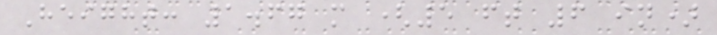Height: 1.67 m (5 ft 6 in)
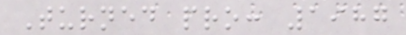Turned pro: 1987
